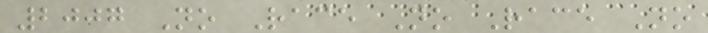2007 No Race No Race No
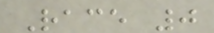Race 0
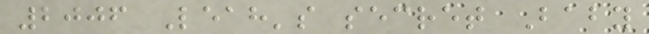2006 Leah's secret Baby
